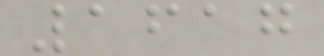1617
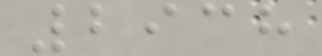2938
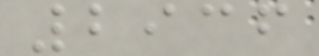2936
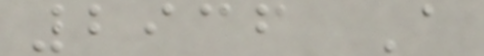2936 A
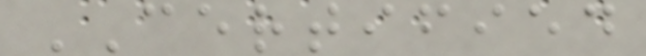CERTIFIED
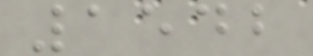1542
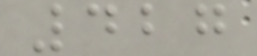427
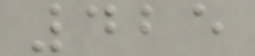425
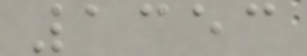1353
